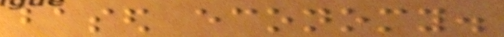based economy.
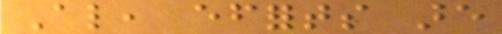Also, efforts are
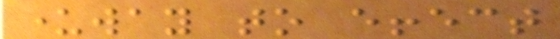underway to effect
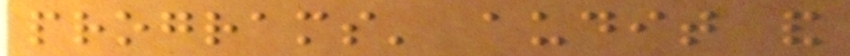programs' audit and
